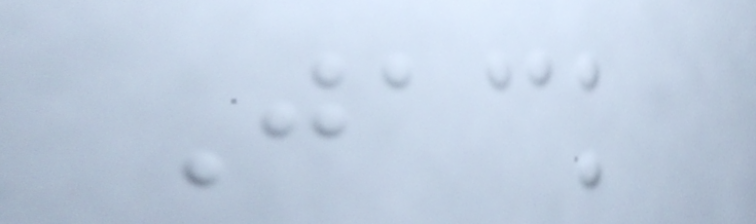Jack
